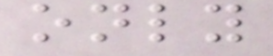only
